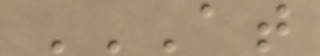AT
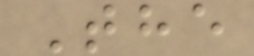The
